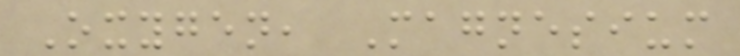Oxygen, Magnesium
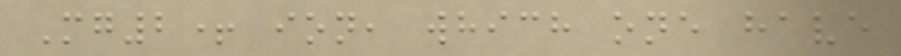Mg2+ ion, which one have
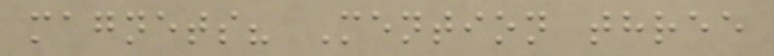magnets? Mention three
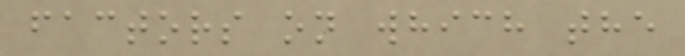factors on which the
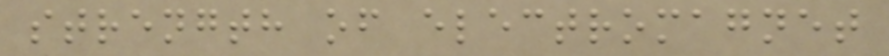strength of electromagnet
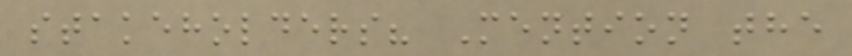stakeholders? Mention the
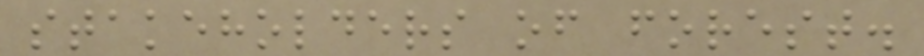stakeholders of forest.
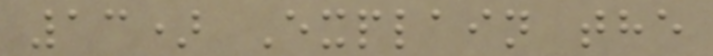13) Explain the
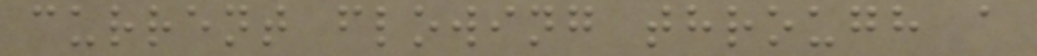current flowing through a
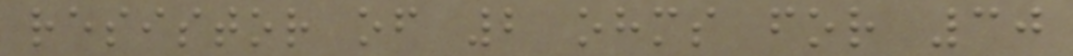resistor of 2 ohms for 30
